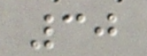30
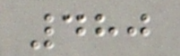480
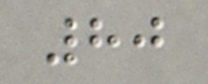80
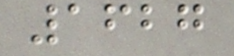1627
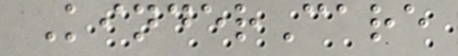KinderCare
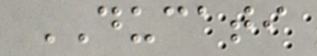DUCATI
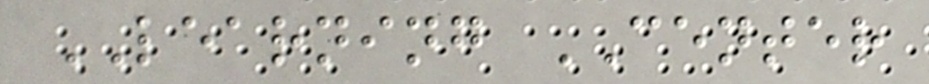LEARNING CENTER
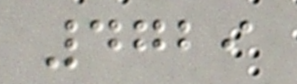4729
